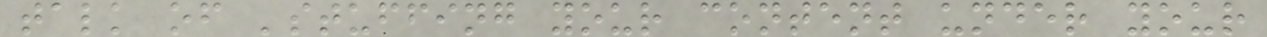talk of 'stuffing your content under your
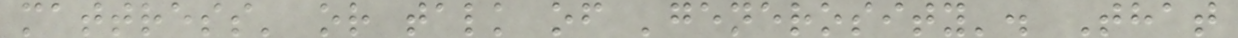mattress' or talk of 'generosity'. That
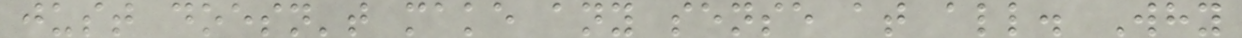just doesn't make any sense at all. Why
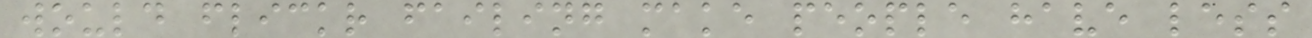would flickr failing make people have less
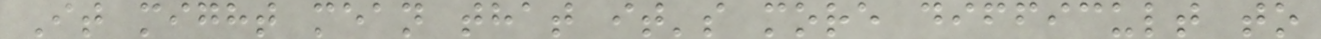It might mean that it's more difficult to
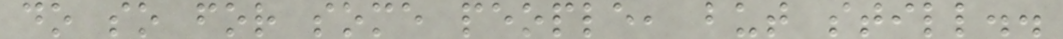do so for some people, but still..
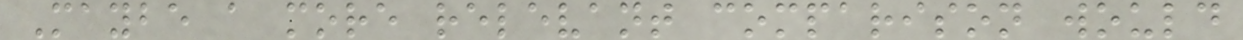Maybe a more relevant comparison would
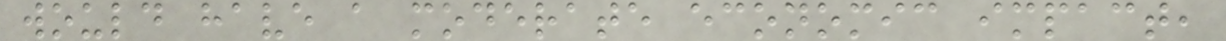would have a moderate economic impact,
